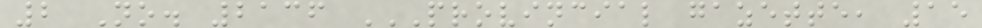2 No. 2136 PROVINCIAL GAZETTE, 15
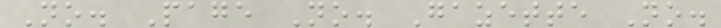No. Page No. Gazette No.
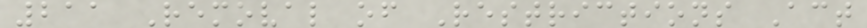211 Removal of Restrictions Act
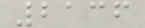2136
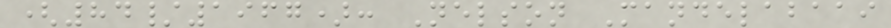(84/1967): Nelson Mandelabaai
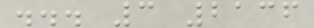... 3 2136
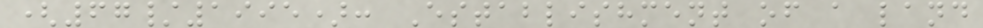(67/1995): Establishment of a land
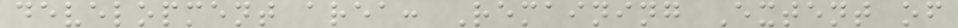development area: Remaining Extent of
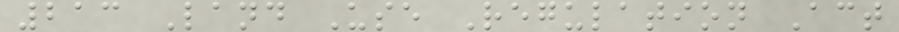213 Land Use Regulation Act
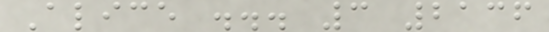Alice ... 3 2136
